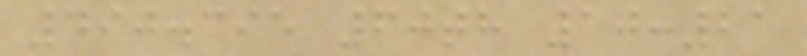490.395 60th 10:21
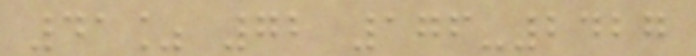41% 72 176-2427
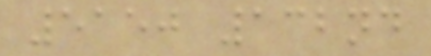5150 132nd
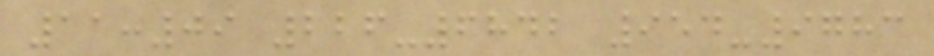11:09 226-6842 954-9783
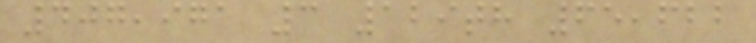407,971 3 129th 65,622
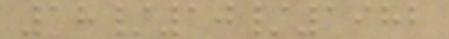18/10/1982
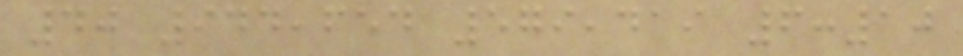40 944,654 579,419 6:10
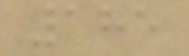185
